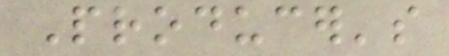Producer's
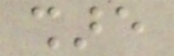share
